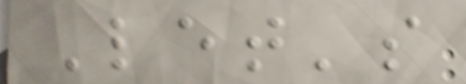Let's
